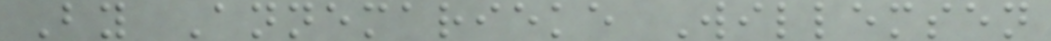By Annemarieke Willemsen
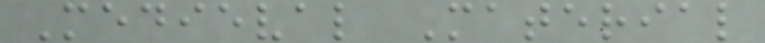Medieval Material
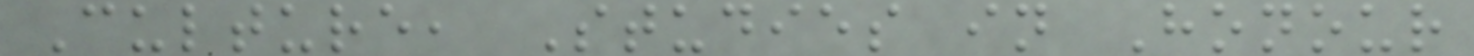Culture, Studies in Honour
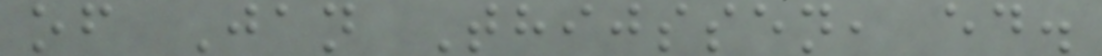of Jan Thijssen, ed.
